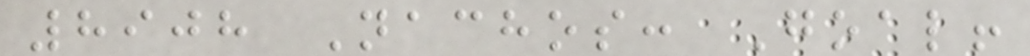8908 Nachos: Goal!
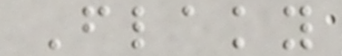Flaky
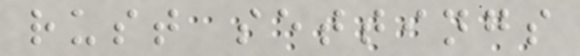rust settings
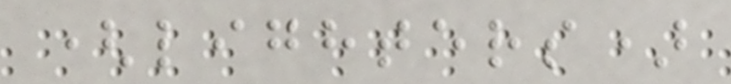(lighters)
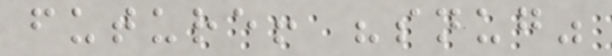future! "snug"
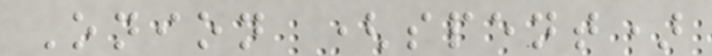Onion (spent)
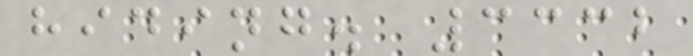hiding. 3332
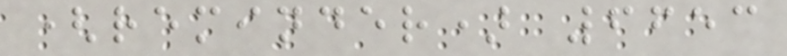(reminder) 6653
